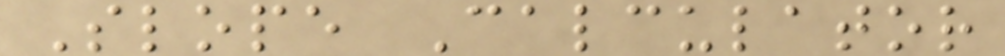Slope Calculator
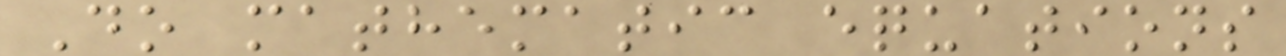Do mathematic equations
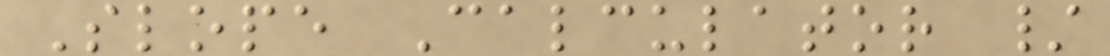Slope Calculator /
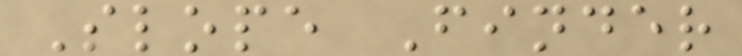Slope Finder
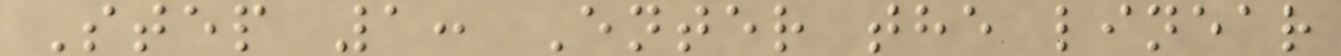Step 1: Enter the linear
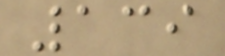139
